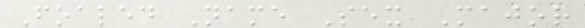Foaled Name Sex Major
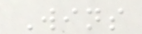Wins
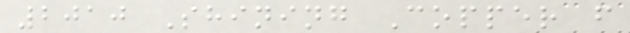2010 Shining Copper f
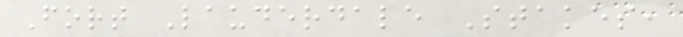Fort Lauderdale Stakes,
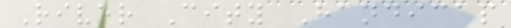River City Handicap
